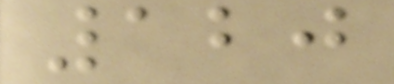120
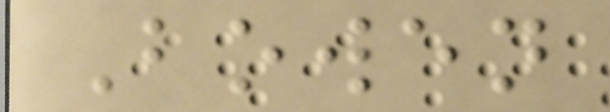Bowen
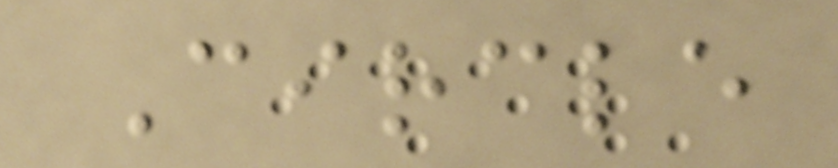Circle
